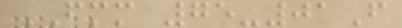FMM 75-01F
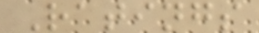Ratings
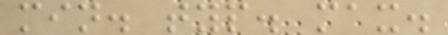min. typ. max.
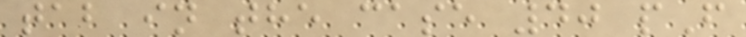tab in the case 40 pF
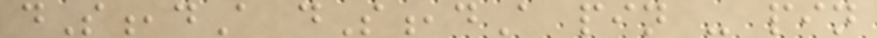dS,dA dS,dA pin - pin
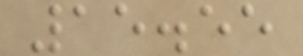15.55
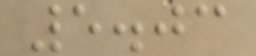5.03
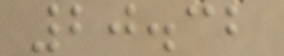20.32
